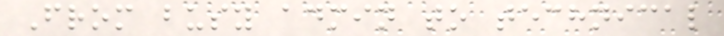From busy admin to technical
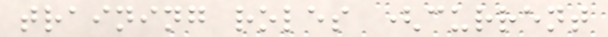training roles (current
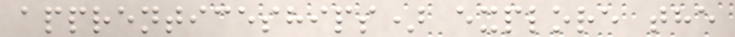apprenticeships) explore the
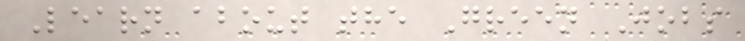Learn about the Green Jobs
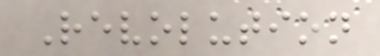Revolution
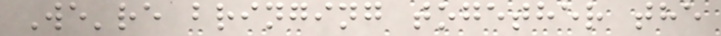We're bringing together the
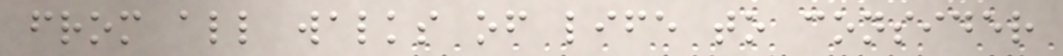from all walks of life to consider
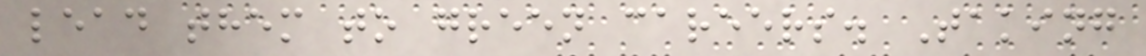lead them to green careers. Taking
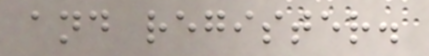and register.
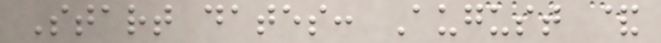Start dates: August &
